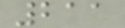211
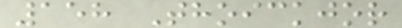158 Thoickjor
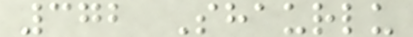372 Shaurlu
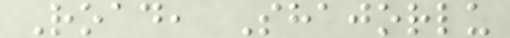Road, Shajorlu
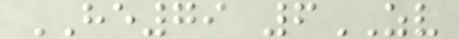HE79 6ZV
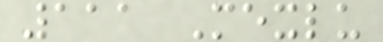111 Mexlu
